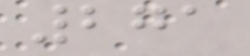271
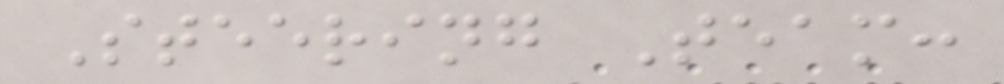Steering Team:
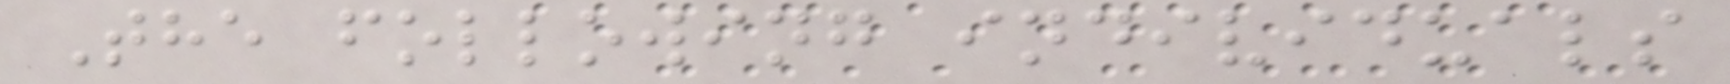The following individuals
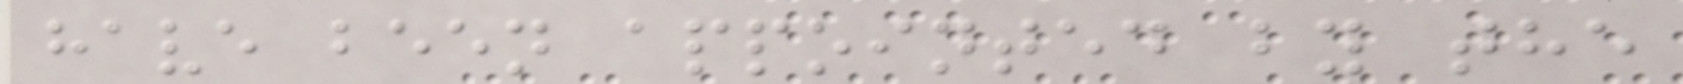have been appointed by the
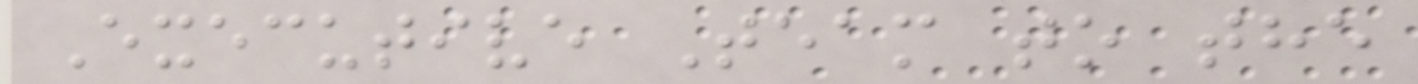Executive Team to the
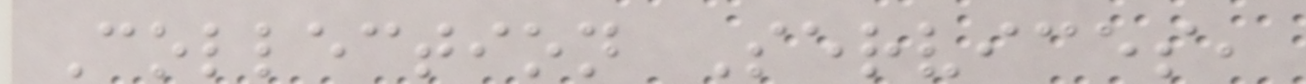Collection Services,
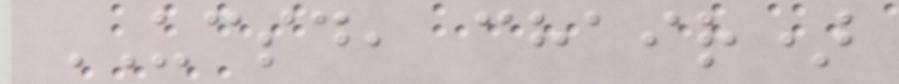UCSD, chair)
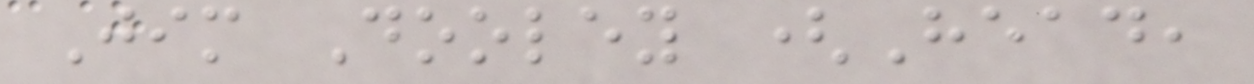Jim Dooley (Head,
